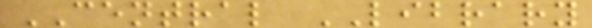CENTRAL LIBRARY
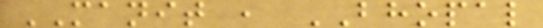MANIT , BHOPAL
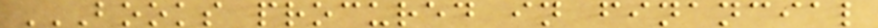BOOKS PROCURED IN FINANCIAL
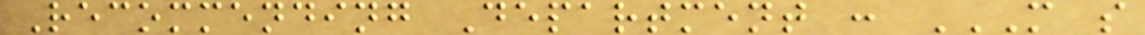Recommending Department : M S
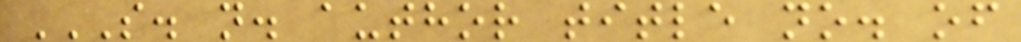S. N. AUTHOR TITLE NO. OF
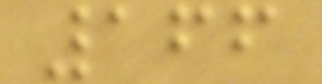166
